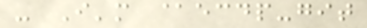- I'm @ecdp-git
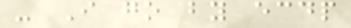- I go by ecdp
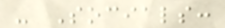- Socials:
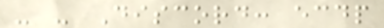- - Discord: ecdp
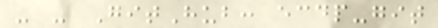- - GitHub: ecdp-git
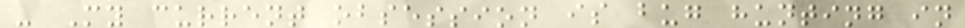- My current obsession is bug hunting in
